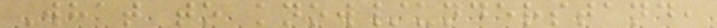What to know/understand,
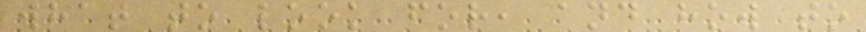what to look for, and how to
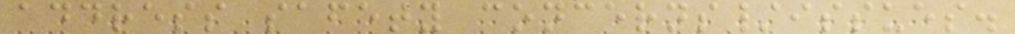address safety concerns/issues.
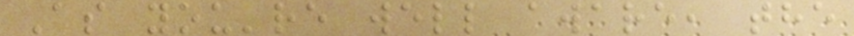As you're well aware, the
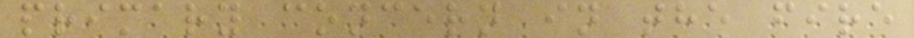primary concern in the fire
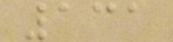131
